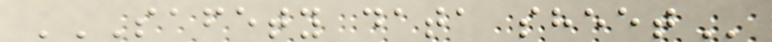SAFETY DATA SHEET
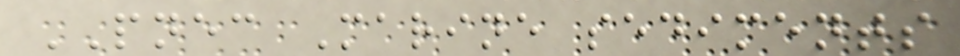PNEC Marine sediments
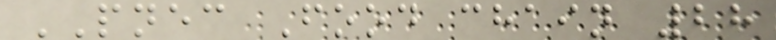PNEC Food chain 28
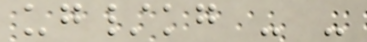ug/kg - -
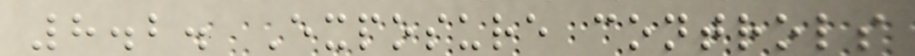8.2. Exposure controls
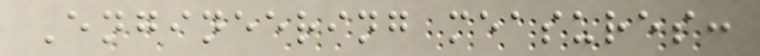Engineering measures:
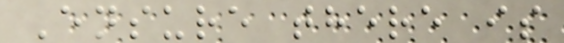Ensure there is
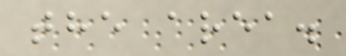the area.
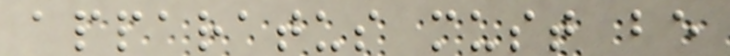apparatus must be
